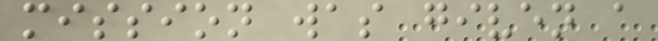mission was given a
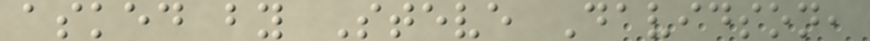asked by Steve Davidson,
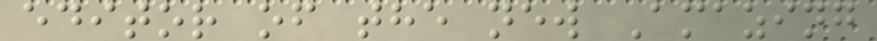editor of the new Amazing
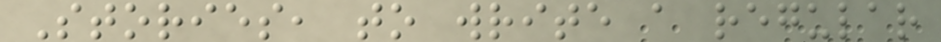Stories, to write a regular
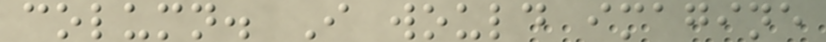column. I would imagine
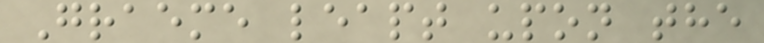Graeme leapt upon the
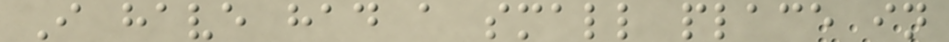I have had a small place in
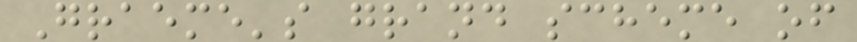Graeme's grand scheme of
